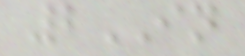2IN
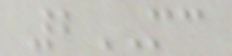2MC
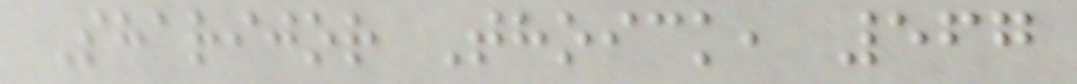Sharijor Thoick, 567
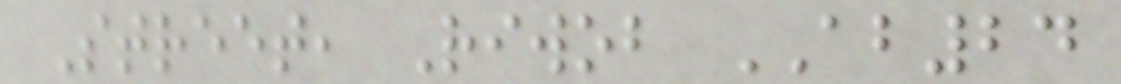Street, Riwob AB24
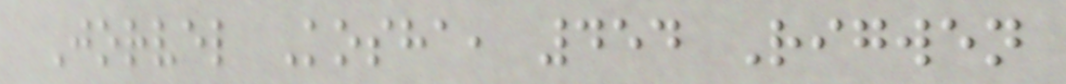Jorvel Kosha, 454 Rigwen
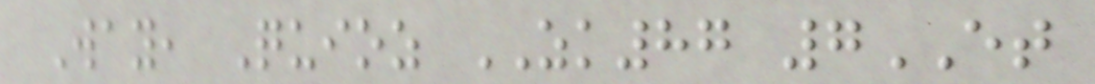Way, Quioz ZK87 7ET
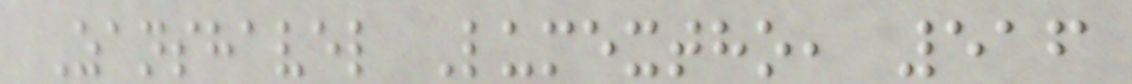Zanshavel Lumextho, 516
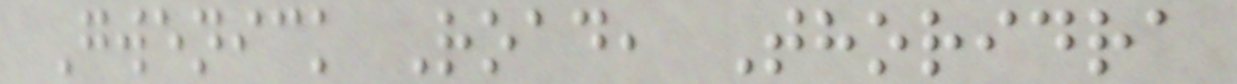Gwenick Road, Thoridra
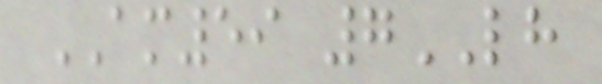AM59 7LH
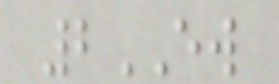2EW
